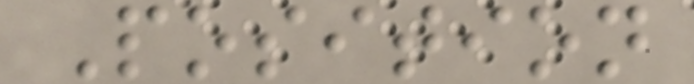Position
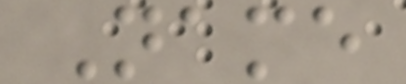Name
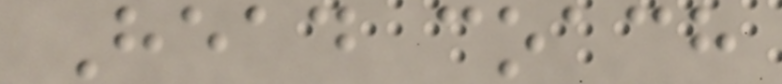Head coach
